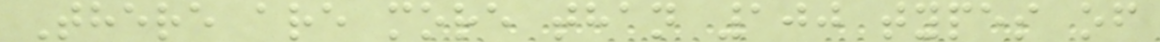There are more than 100 types of
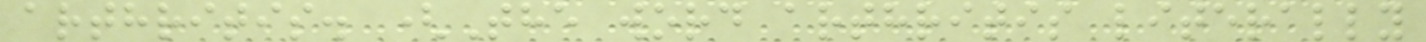arthritis. (The word arthritis literally
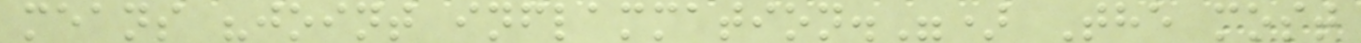means "joint inflammation.") The most
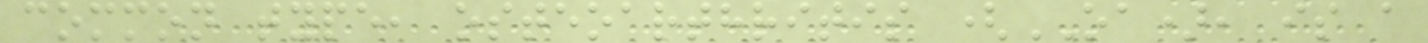common type, osteoarthritis (OA), is a
